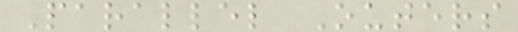Parallel Outers
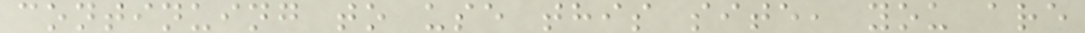continuing to use this site, you are
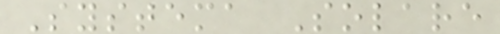Systema Solare
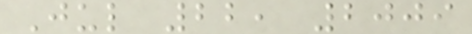Jul 22, 2009
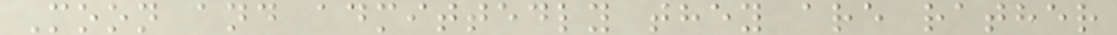Moon and admittedly they are rather
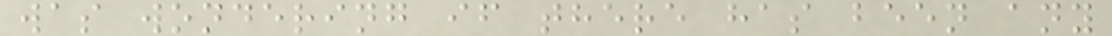was wondering if there has been any
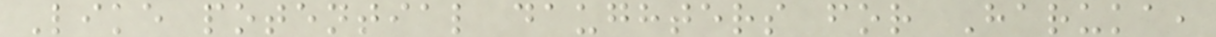Like potential daughters for Haruka,
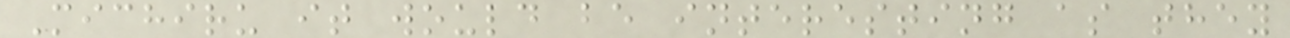Michiru it would be interesting as they
